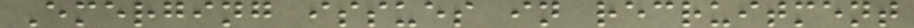Emerging issues in recruitment
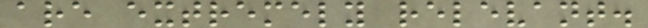are extremely relevant.
